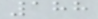188
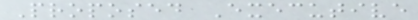Proposed Executive
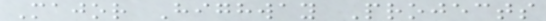Major Highway Projects
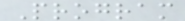Program
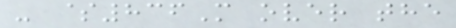- $836M over the
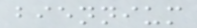biennium
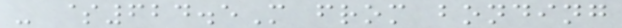- $624.5M from bonding
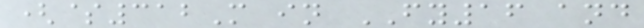($312M in FY16 and
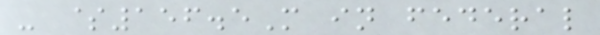- $156.5M in federal
